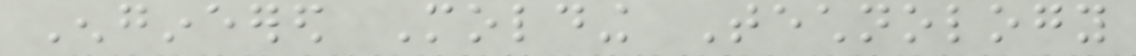Engineered Molding Technology
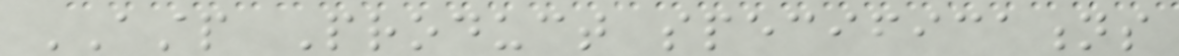ASTP Product specifications
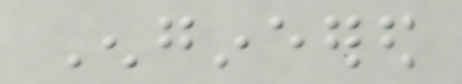Engineered
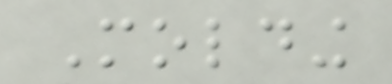Molding
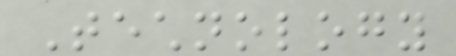Technology
